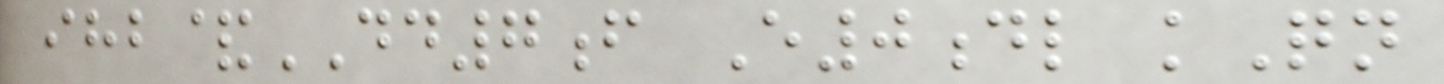ihb&DD7f E0dl kQn
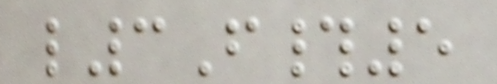l3F#5
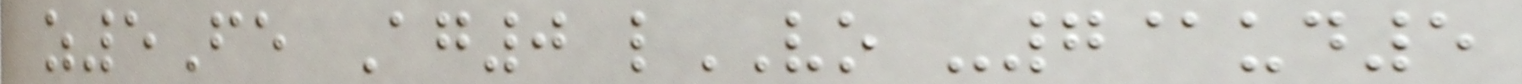z5Fe Ag0 lVO -7@ud5
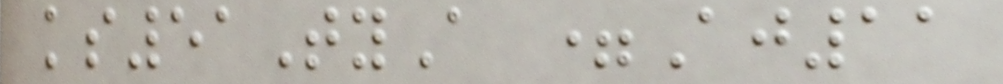ks51TyA =Aj11
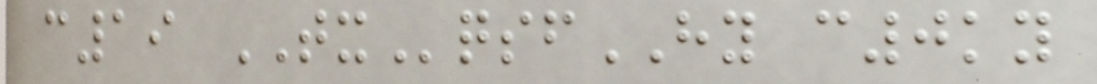c19 TXqsfHY c0ky
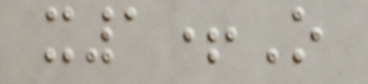x1+O
